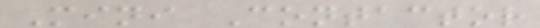Mini Contactor
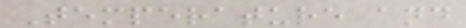Temperature and
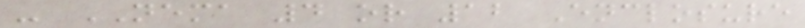- NEMA 4 or 12 Enclosure
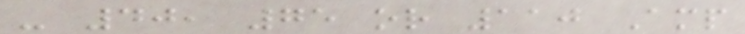- 40, 75 or 110 Amp
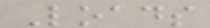Loads
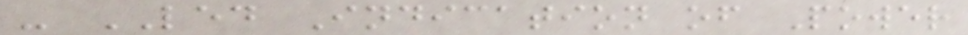- LED Indication of Power
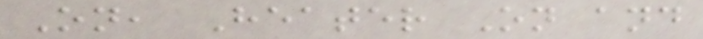On, Heater On and
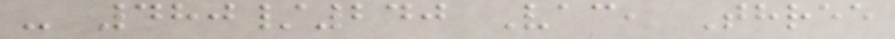- 480/240 Vac, Three
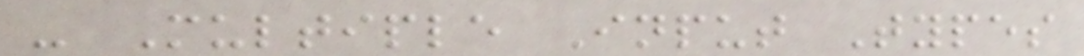- Multiple Input Types
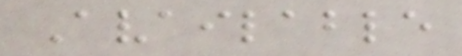Available
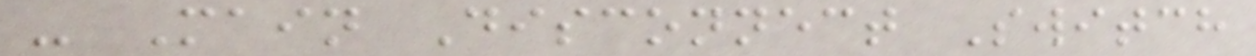- Main Disconnect Switch
